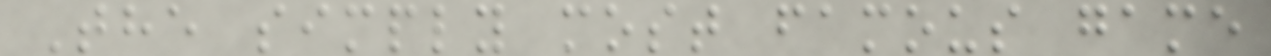The simply most famous game
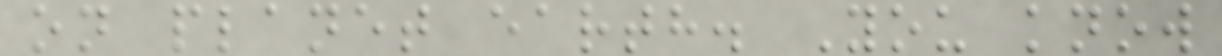on planet earth. You know
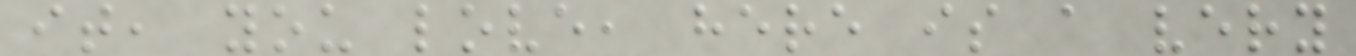it, you love, here is a very
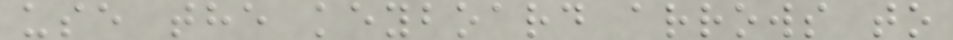use the keyboard arrows to
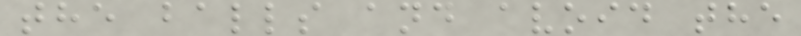the balls and avoid the
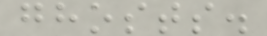ghosts.
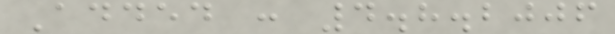Added : 4.8.2006
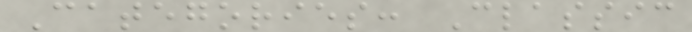Categories: Classic
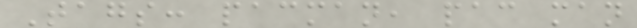Tags: pacman, pac man
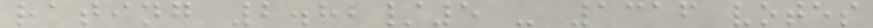rating 2.82/5 - 1316 votes
